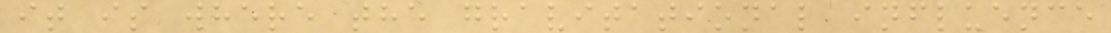it is where the gravitational influence
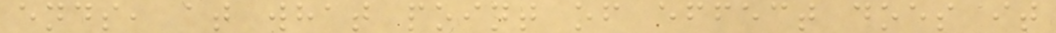ends, at what point of effect does it
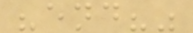"end?"
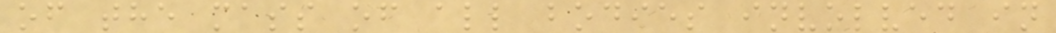of the mass of all bodies involved in
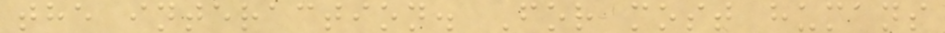the interaction. For most humans
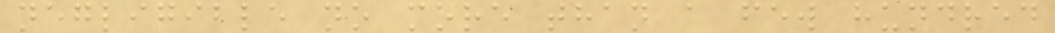negligible no more than a few hundred
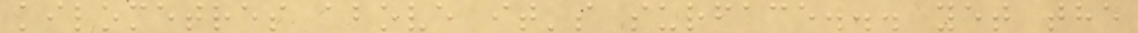kilometres above it's surface... yet the
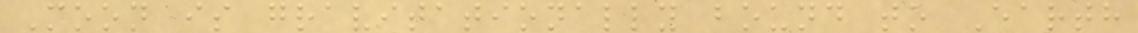Moon is gravitationally bound to Earth
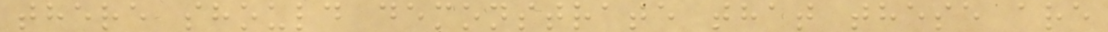there should demonstrate that these are
